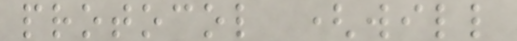protocol (will
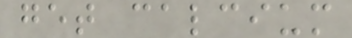get calcium
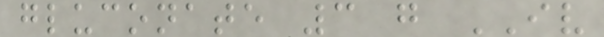gluconate 3 g IV
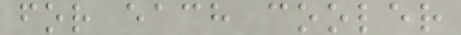for each cooler
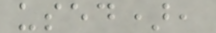used),
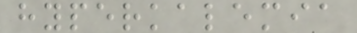hyperkalemia
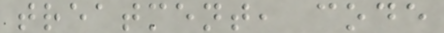treatment, code
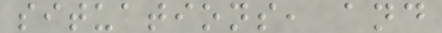situations, and
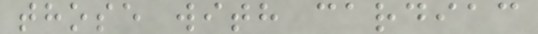those with cardiac
